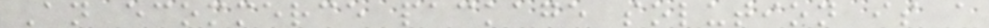An ecommerce package solution is a
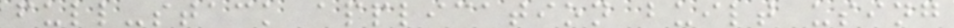full-stack application built using
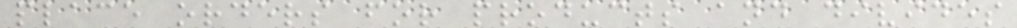place orders for products and divides
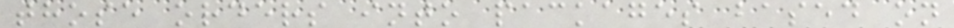those orders into packages based on
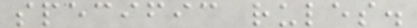specific rules.
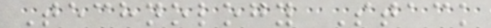Technology Stack
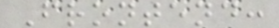Frontend:
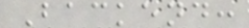Backend:
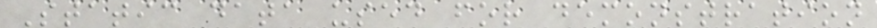Static data used for demonstration
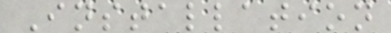Installation
